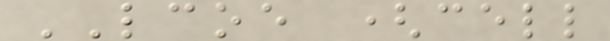LCOE (cell
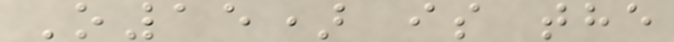O15) is the
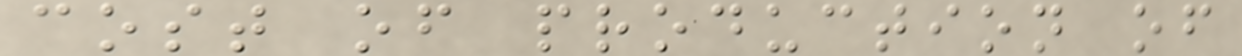cost of production of
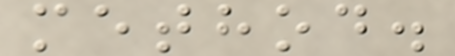method.
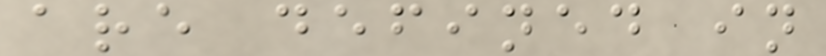are defined in
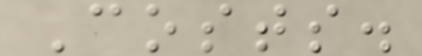Costs.
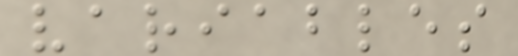variables
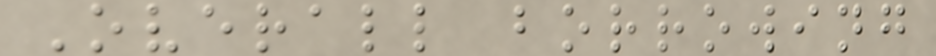Overall borrowing
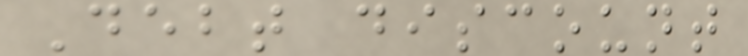Debt discount
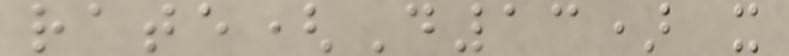rate(D13) x
